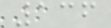136
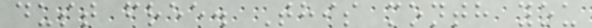dust free. This month you
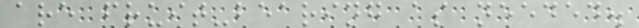are fruit-bearing as needed.
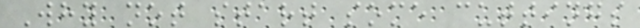Why not start some cuttings
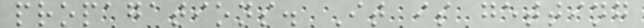propagations. It is getting
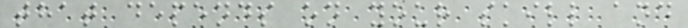that depends on your skill and
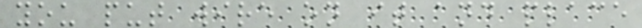you put wire on it and place
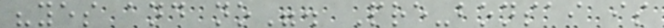"yes and no". Pre-bonsai is
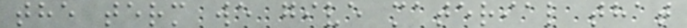the term we give material that
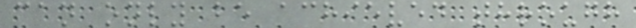can only be achieved through
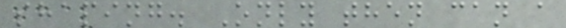shaping. Only then can a
